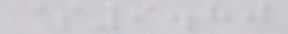$9.80
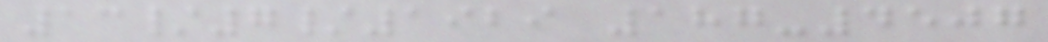13/7/1929 187-4507
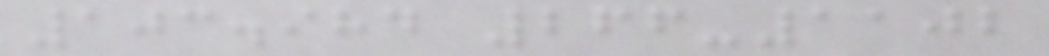103.984 266-1102
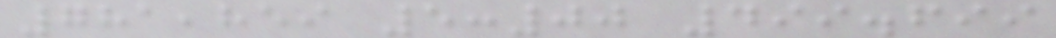781,859 5:00 499.699
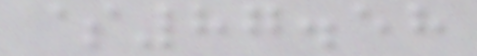$87.58
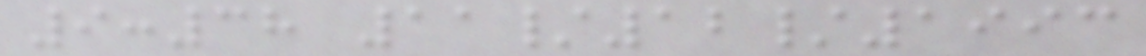9:38 11/12/1993
